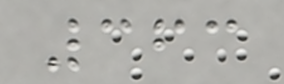363
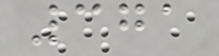371
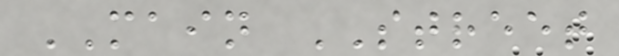MAIN STREET
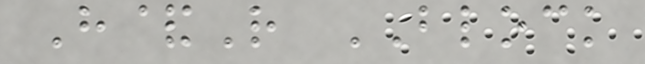H&R BLOCK
